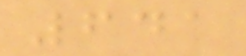641
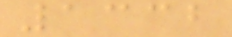1332
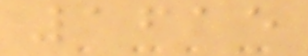1615
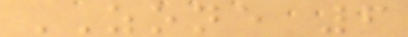ZONE 6
